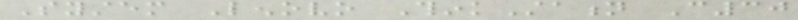System Lenovo ThinkStation C30
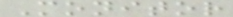Monitor
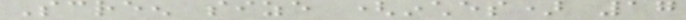Screen size (inches) 17
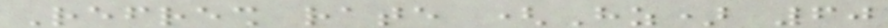Refresh rate (Hz) 60
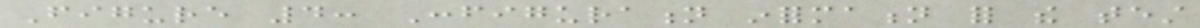Figure 4: Configuration information for the test
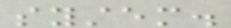system.
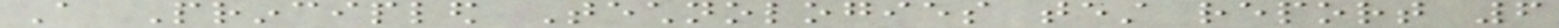A Principled Technologies test report 6
